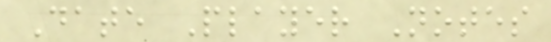Date Player Notes
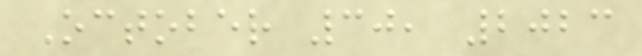October 30, 2023
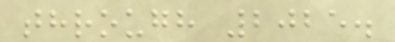through 2025.
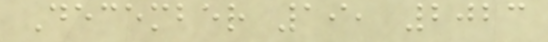December 19, 2023
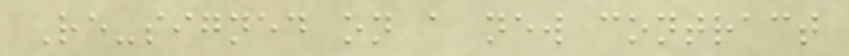Re-signed on a new contract
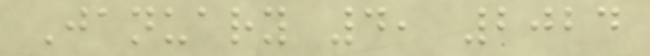January 4, 2024
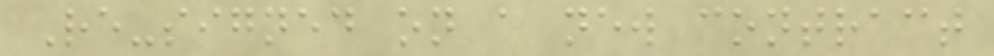Re-signed on a new contract
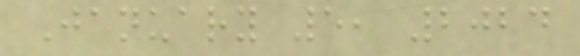January 5, 2024
